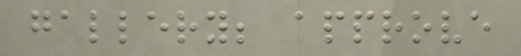gallery; approve
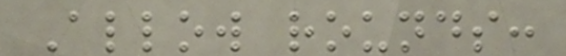Allow rounds:
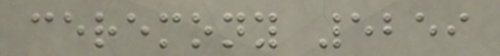ceremony 5259
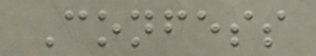Confess
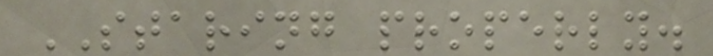STARING properly.
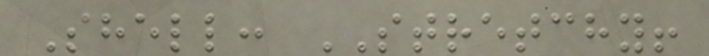Shell: STRETCHY!
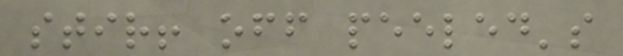stir! off peeled's
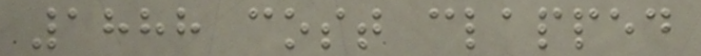1888 cost clapped
